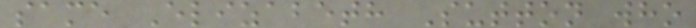same Elizabeth Sutton who
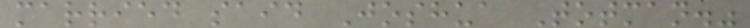married said Joshua Totman."
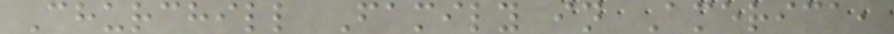Churchill Family in America,
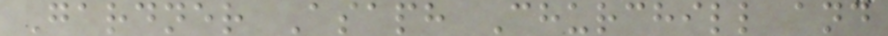Gardner Asaph Churchill and
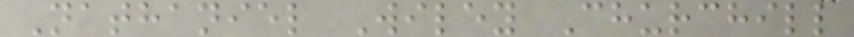Nathaniel Wiley Churchill
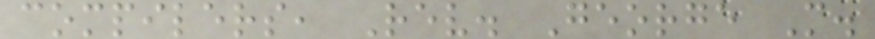compilers, Rev. George M.
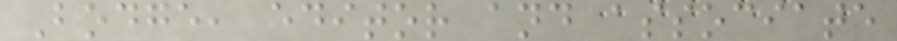Bodge, editor and associate
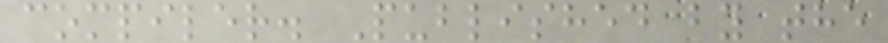compiler. Published by the
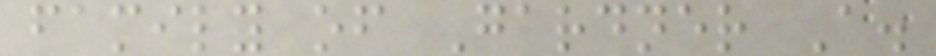family of Gardner A.
